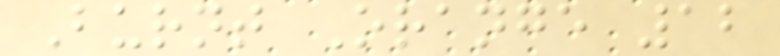Burnt Orange 12
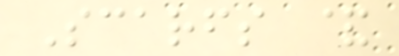Scarfs &
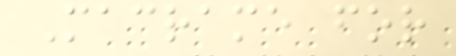Macrame for
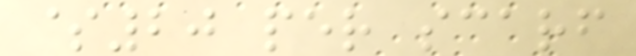$20 per scarf
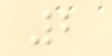2
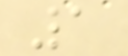1
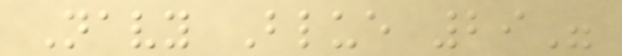Navy Blue 29"
